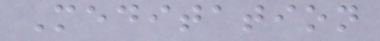Meditation
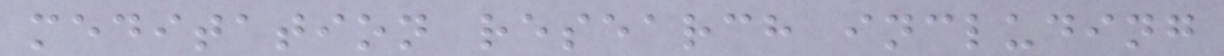meditation research including
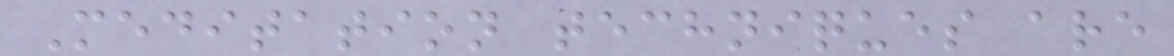Meditation techniques are
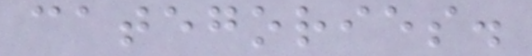categories.
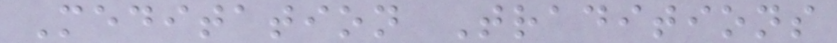Meditation Traditions
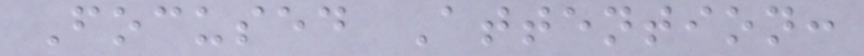Focused Attention:
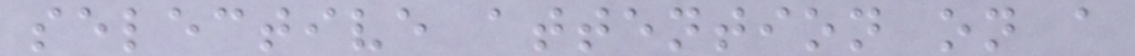selective attention on a
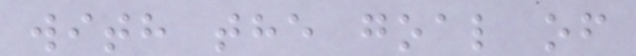with the goal of
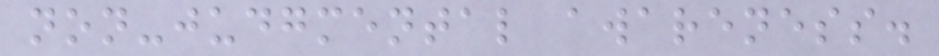non-judgmental awareness.
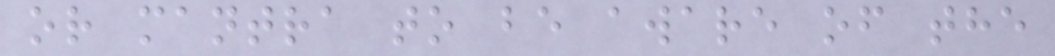or mantra to be aware of the
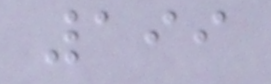199
